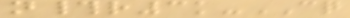n#r3k-CQ
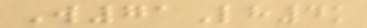W71Lh4k
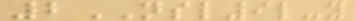2NSL9l-y
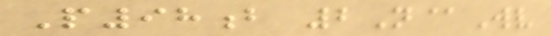P98b 2N@Wv
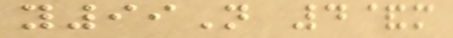y99N 4&m
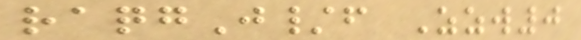raqgJ/f Zzw0
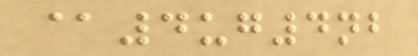@4ug4nb
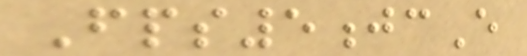Fps5jcE
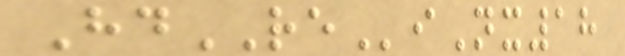HdREiNx18
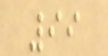99
